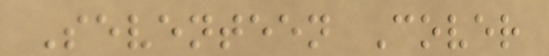Seventeen Cover
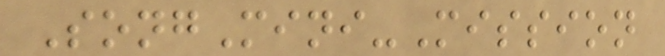SongMini-Mission
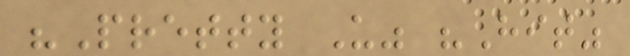"Pretty U" "Hit"
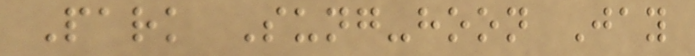Park Sung-hoon Jay
